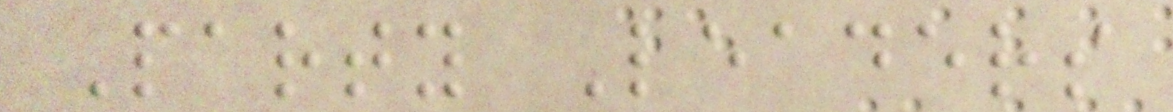Party Leaders
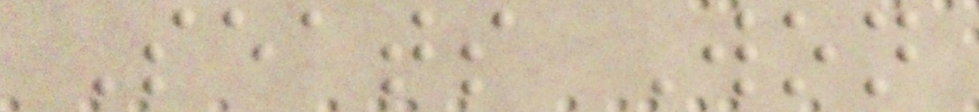Seats Won
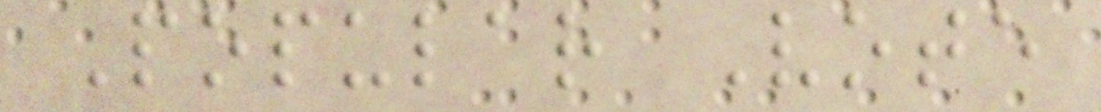Popular Vote
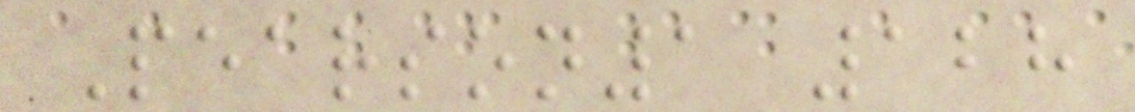Pearson1 128
